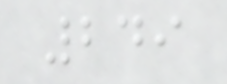249
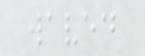waved
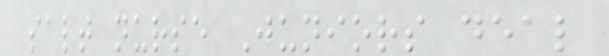salt nurse Juniors deal
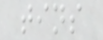tins
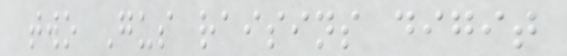two Gus raisins digit
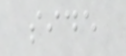side
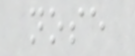nose
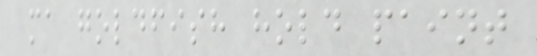ma goldfish hold paint
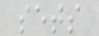sets
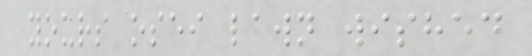yours osei lawn wished
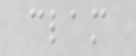clam
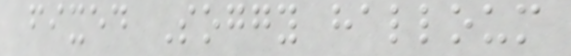fixed Soggy halloum
